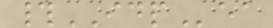#IDPea
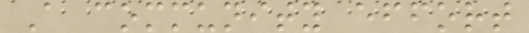A community effort
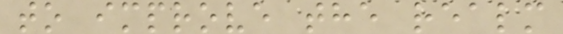to improve the realm
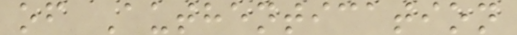of Authentication
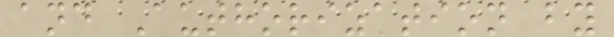and Authorization by
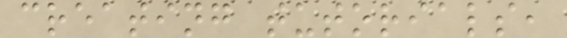creating tutorials,
